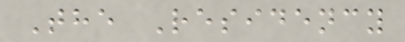The Residency
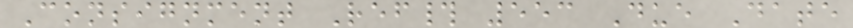Consignment Ref# 553 Due Date
